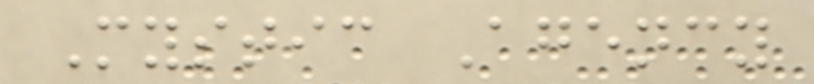Mystic Agency
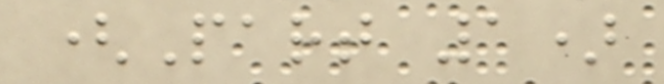(Part 1)
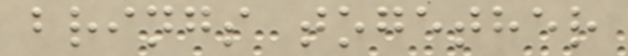brings together
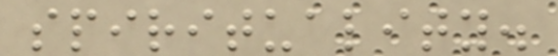spirituality.
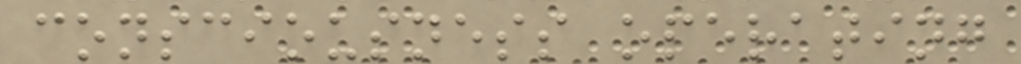consciousness operating
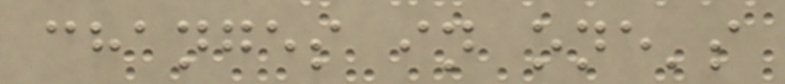changes in one's
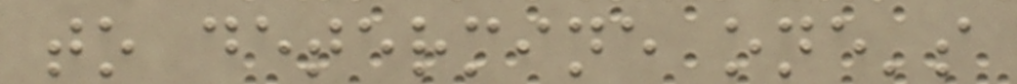to determine one's
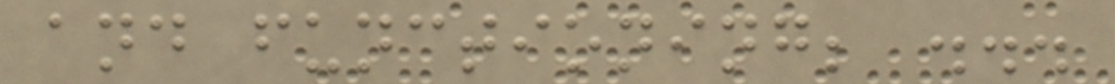and functioning; ...
